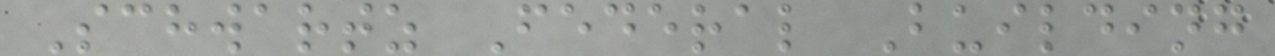Schwartz Federal Building
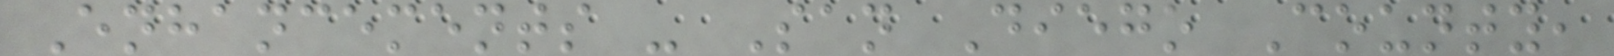Enhancements - San Diego County,
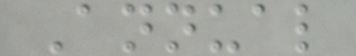Annual
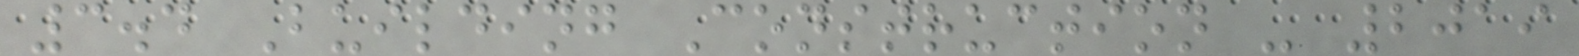3.4 Building Construction - 2019
